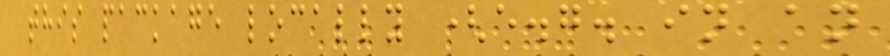this package locally (e.g. in an
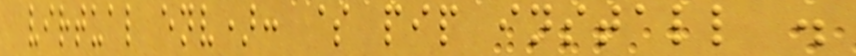virtual env): $ pip install .
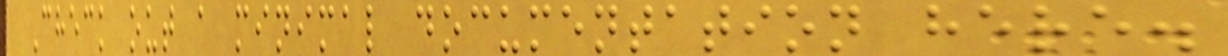Check out a minimal documentation here.
